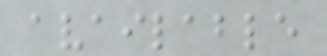available
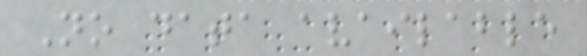No data available
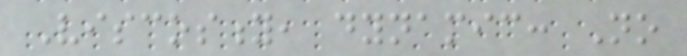Viscosity, dynamic: No
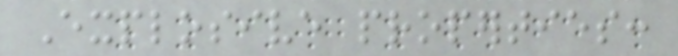Explosive properties:
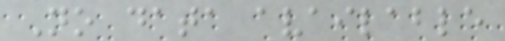No data available
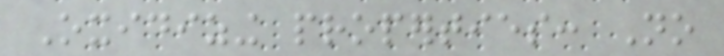Oxidizing properties: No
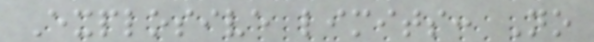Explosive limits: No
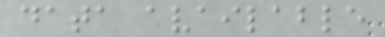data available
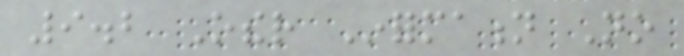9.2 Other Information No
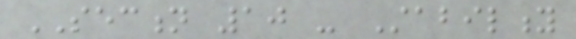SECTION 10 - Stability
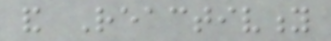and Reactivity
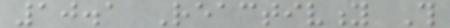10.1 Reactivity This
